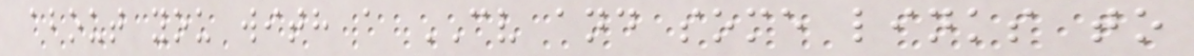about you with a CV and some links to
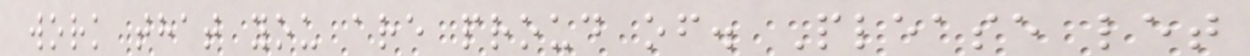work that you are proud of. Please let
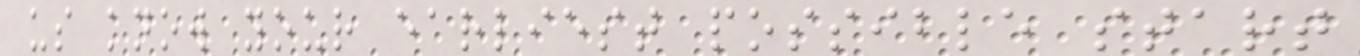us know your earliest possible start
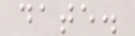date.
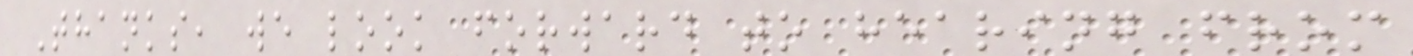Thanks, we look forward to hearing from
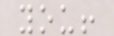you!
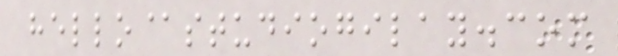hello@studiogilay.com
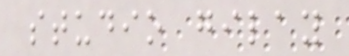studio gilay
